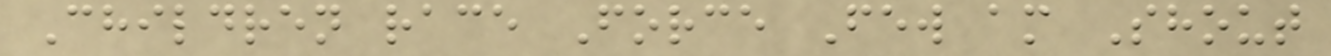Children race Force Few am Shout
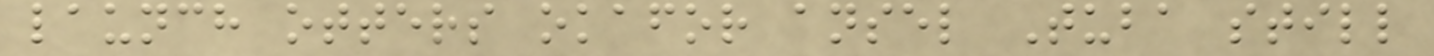launch otters okafor ansel Tuba still
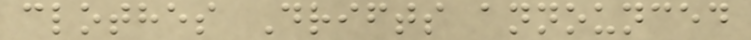clothes Drifts announced
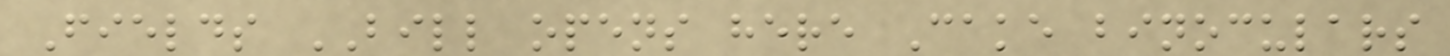Fields BILL opens here Cake binoculars
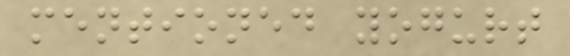mentioned yogurt
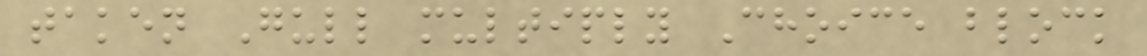taken Gull multiply Choice block
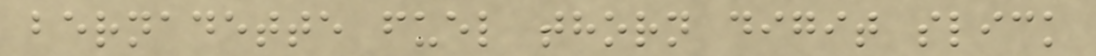bernadette fuel thorn digit slick
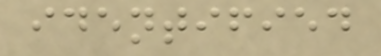identified
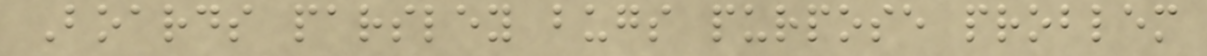Boards parsley bugs purpose problem
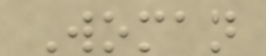Woman
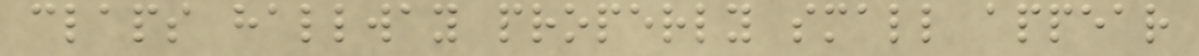claps hallway properly small appear
